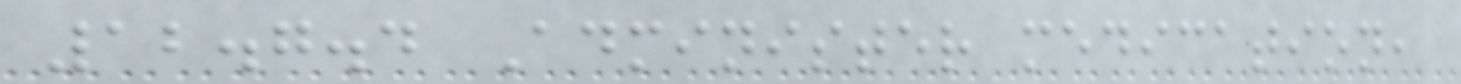12.7.4 Administer medication,
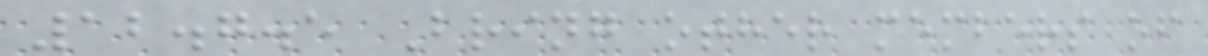12.7.5 Bring other members of
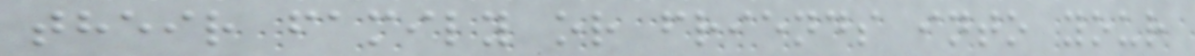their family or friends into your
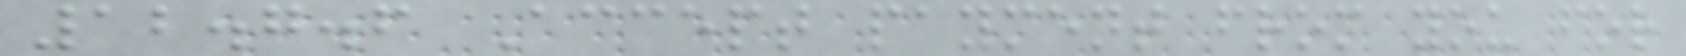12.7.6 Accept payment from you for
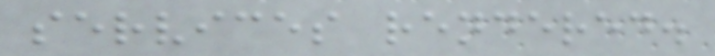services rendered.
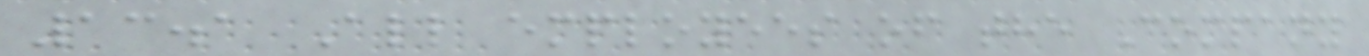13.1 All employees of the Company
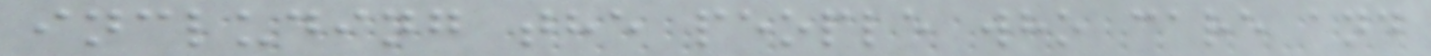including the people who care and
